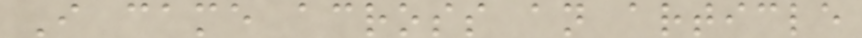I came across an article
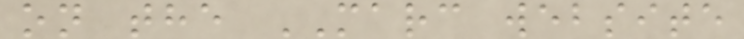on the MARC website
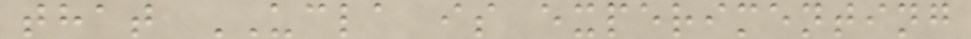that UCLA is experimenting
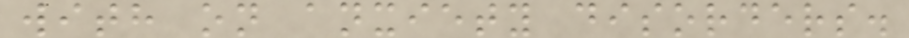with on anxiety disorders.
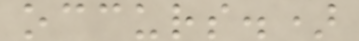occurs.)
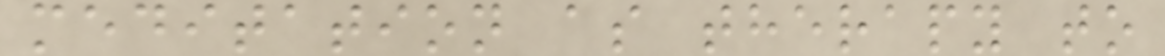meditation as therapy to
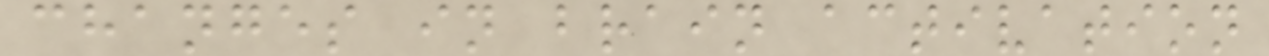changes in brain activation
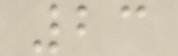23
